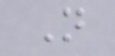N
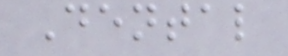Dental
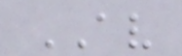AV
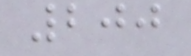200
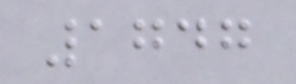1747
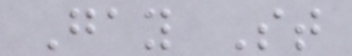Gay St
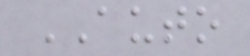AUTO
